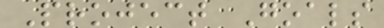Project Goals
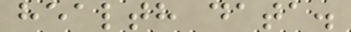health data.
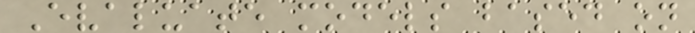Evaluate models based on
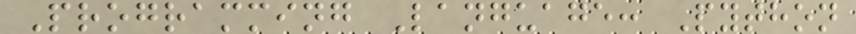Programming Language: Python
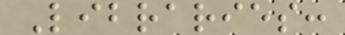Libraries:
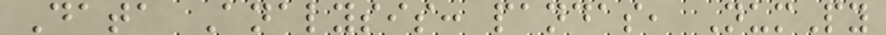Data Analysis: pandas, NumPy
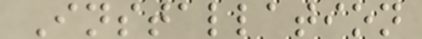Installation
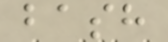bash
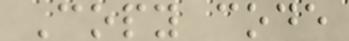Copy code
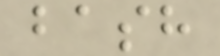bash
